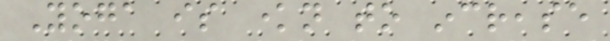Yoga is known to increase
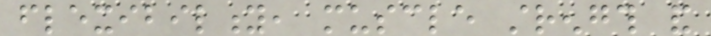flexibility, muscle strength and
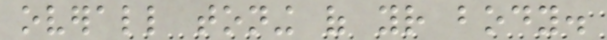overall toning of your body.
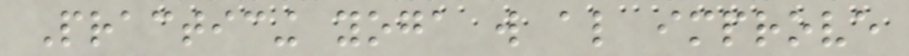Practicing yoga will also improve
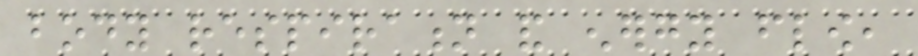body respiration and energy flow,
